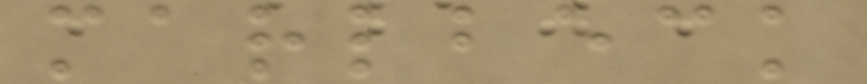marlbeck
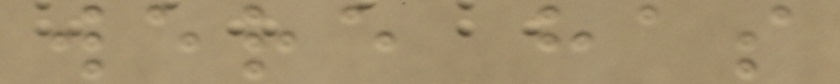were has
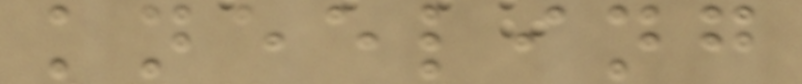kneeling
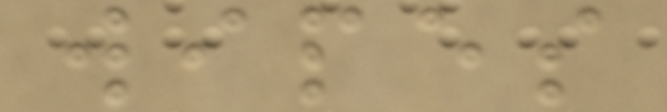wipes
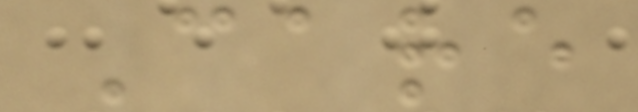Care
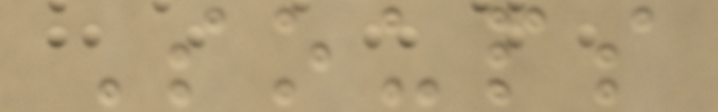Soups
